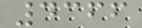4366
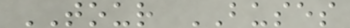TOUR BUSES
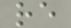re
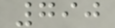790
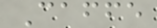Caffe
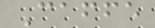Caffe
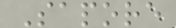Sapore
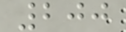200
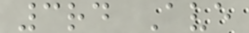3rd Ave
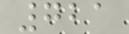721
